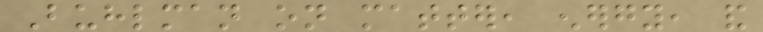Buhlman on matter, energy, and
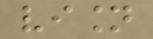vision
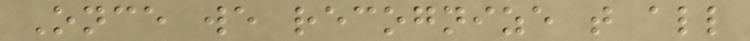Once we recognize that all
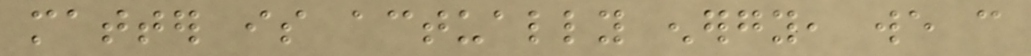matter is actually energy, we can
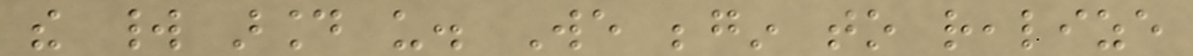the world around us. We begin to realize
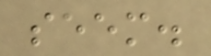seem.
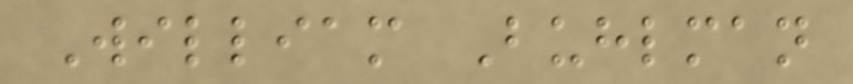William Buhlman
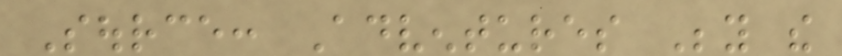Source: Adventures Beyond the
